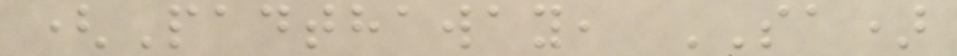(Padthaway, SA)
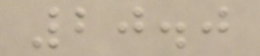20.0
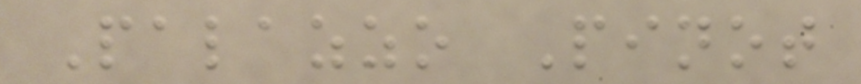Palazzo Pinot
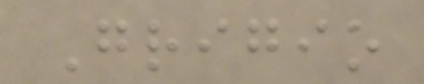Grigio
